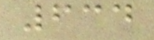634
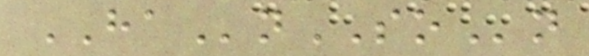HAnSOn
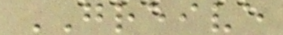GREIVE
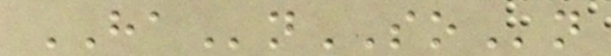HAnSOn
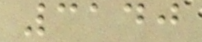3140
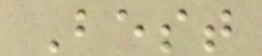Best
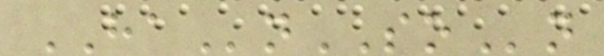HAnSOn
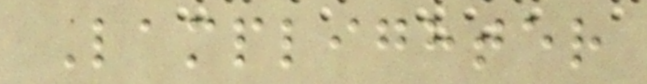Lamplighter
